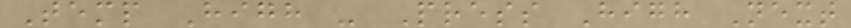Temp High - Press High Next
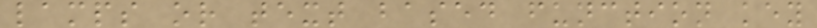lamps or text based function key
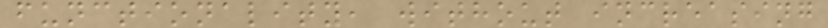functionality, without increasing
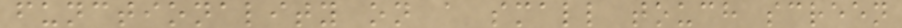functionality on a small touch screen
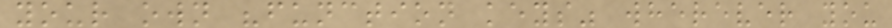your own "function keys" wherever you
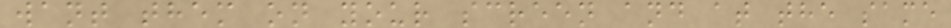want them on your screen and at the same
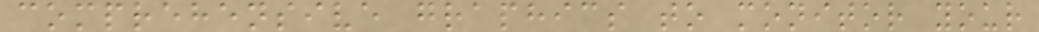comprehensive graphics to monitor your
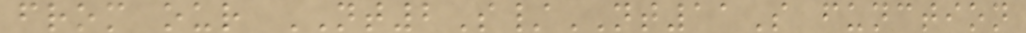from our NT2S/NT11S function
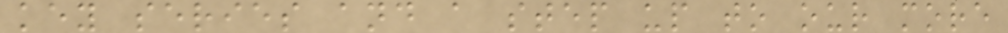key series and a step up to our more
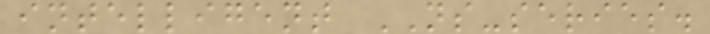intelligent NS-series.
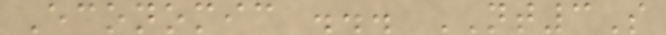Economic ... NT3S
